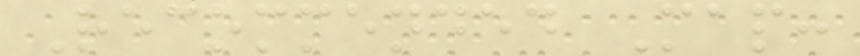Recommended Map:
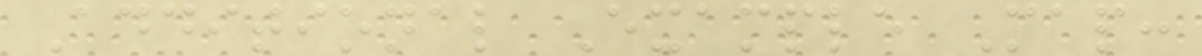Additional Example Map:
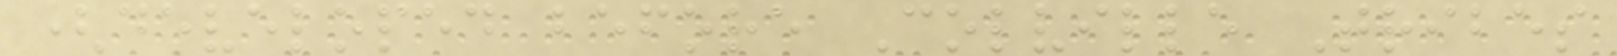(developed before Colville Tribes
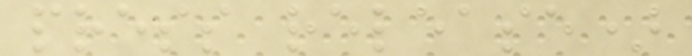press release)
